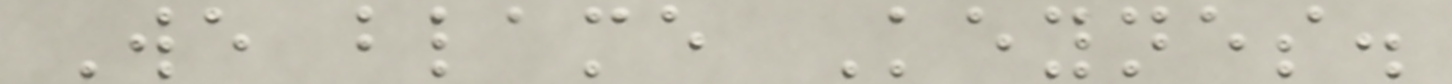We blame Keynes.
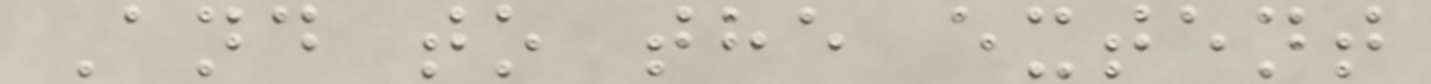And to the extent
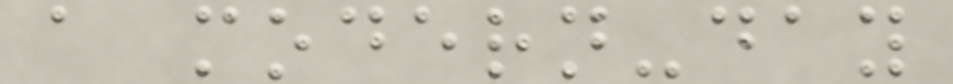a modern-day
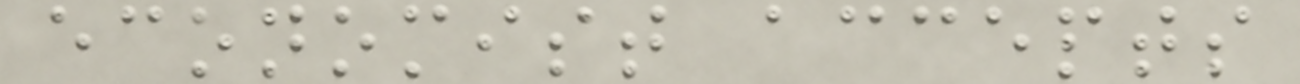economist accepts
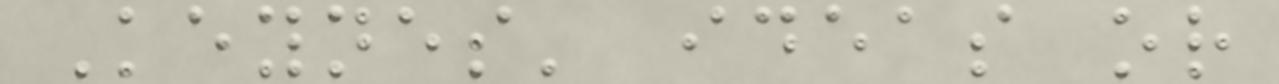Keynes' ideas or
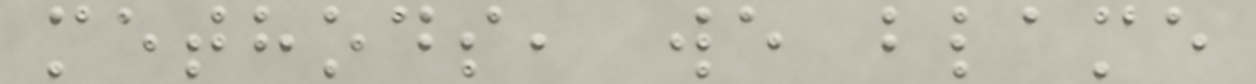methods, we blame
